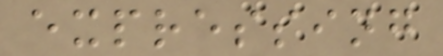expressing
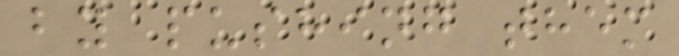by pushing them
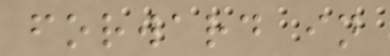forward in
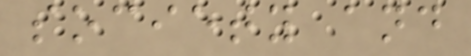society and
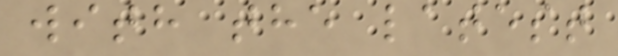with the latest
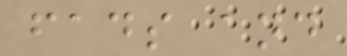fads and
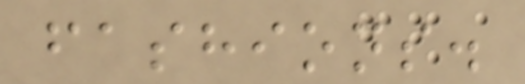fashions.
